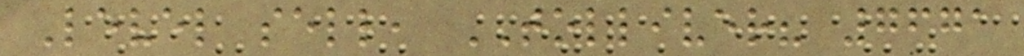Level sell, TOLLIVER? 7671
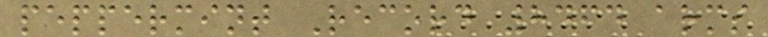peppermint Record 8464 arms
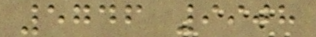5746 9908
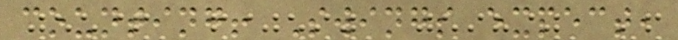counting! Swings expect,
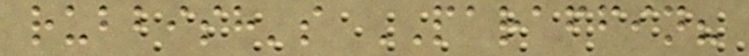rubbish's PARAFFIN?
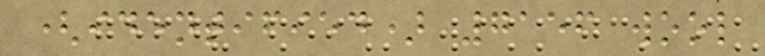(identified) 7156 wool
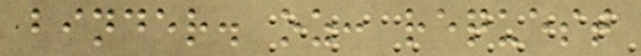binder. oz: request
